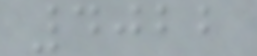4022
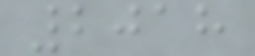2018
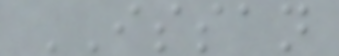ISSAN
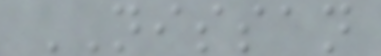NISSAN
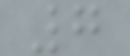7
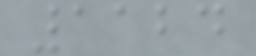1124
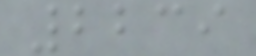2239
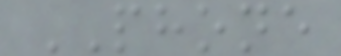PHONE
